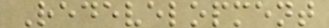Redevelopment
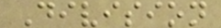Division
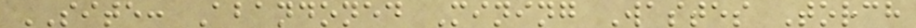SITE: Abandoned Mining Wastes Torch
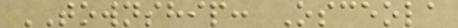TOWNSHIP: Osceola
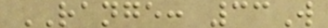RANGE: 33W
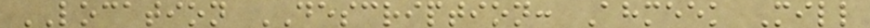LOCATION DESCRIPTION: Ahmeek Mill
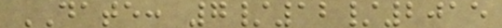DATE: 7/12/2015
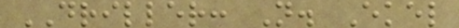DRILLER: N. Ekel
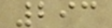293
